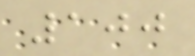100
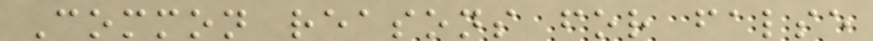Common reasons for false
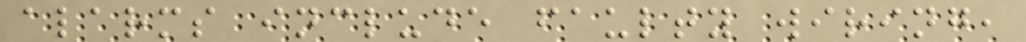alarms include faulty wiring,
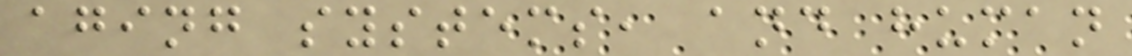aging systems, and human
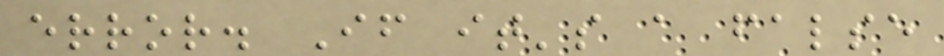error. If it's a false
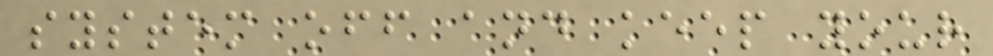system off and keep your
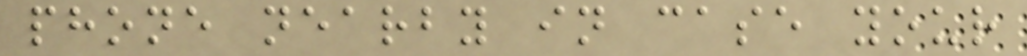phone nearby in case your
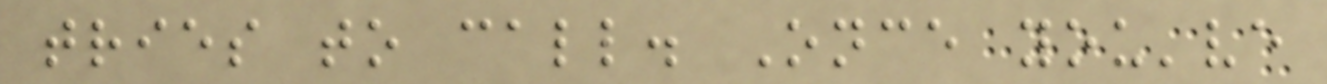tries to call. Once you've
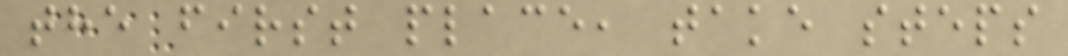the first place, take steps
